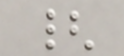{
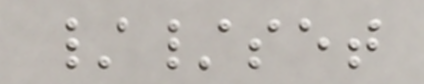//set
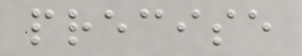precise
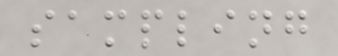sampling
